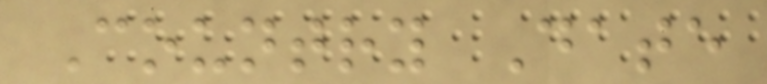Country Date
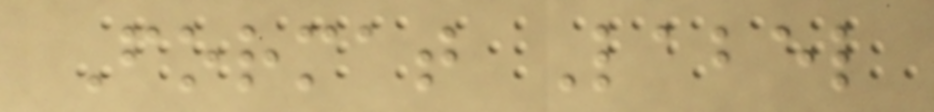Format Label
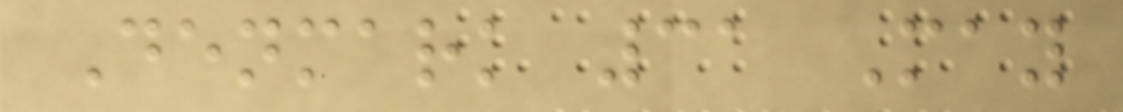Denmark 31 May
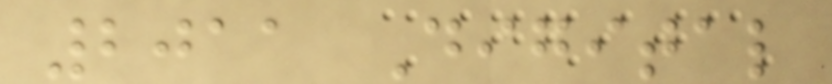2011 Digital
